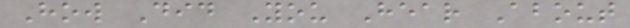How Did You Hear About
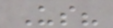Us?
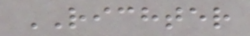RICHTER
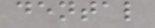dental
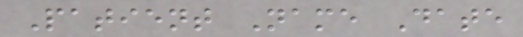Patient Name Date
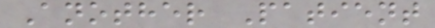Another Patient
